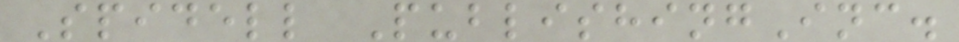Spidell PublishingInc.
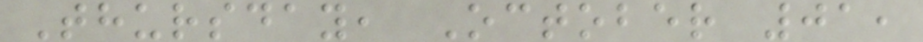Thursday, October 01,
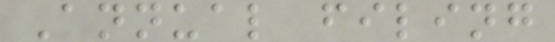Annual filing
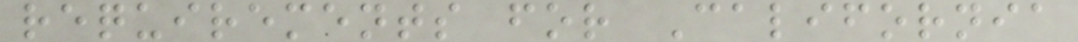requirements for California
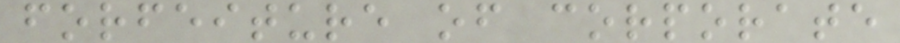forfeiture of corporate
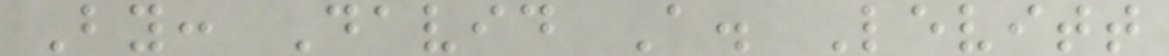By: David A. Levitt
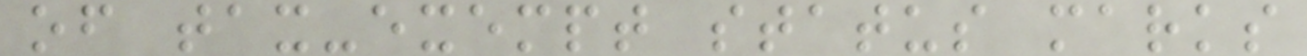of tax-exempt status marks
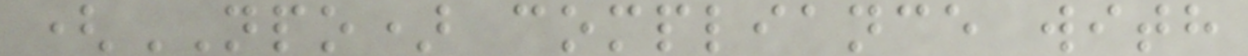(NPO) compliance with
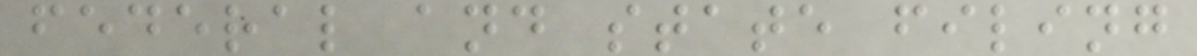federal and state filing
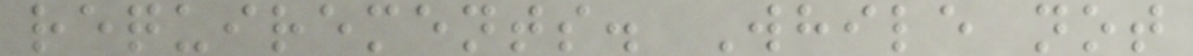requirements. While not
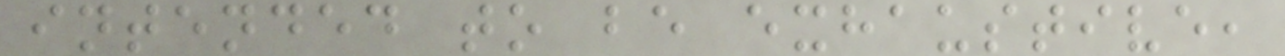intended to be exhaustive,
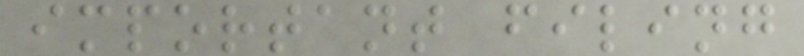important filing
